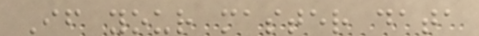If your master data
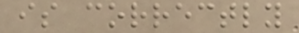is correctly
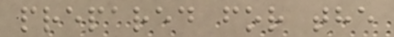prepared for the
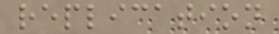replication
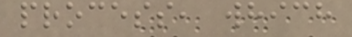process, which
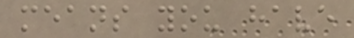means you have
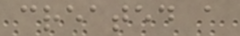created a
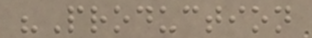"Production
